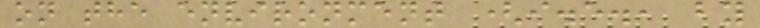on the environment (i.e., by
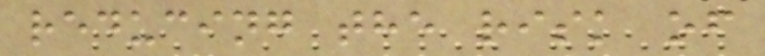reducing the risk of
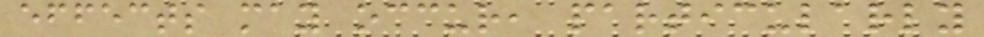effects may occur, particularly
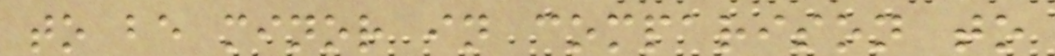to be minor in comparison to
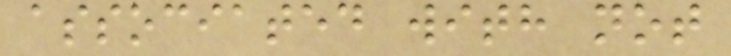associated with not
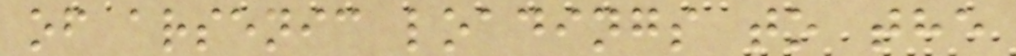of arsenic loadings to the
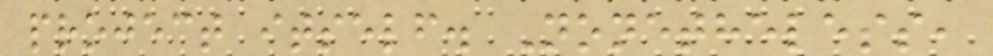project itself. Nonetheless,
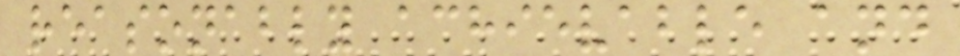reasonably achievable and
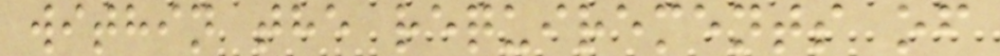within the requirements of
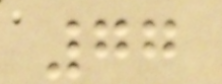77
